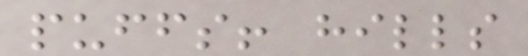puffs! hills
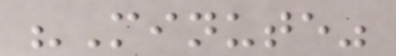"Minute"
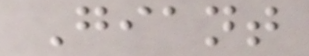Giant
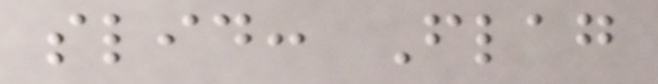slid: Flag
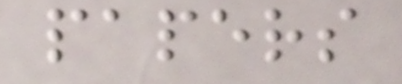papers
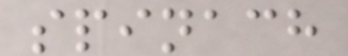spinach
